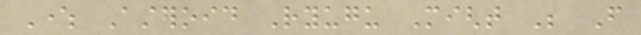Where Asteroid Ryugu Might Be From
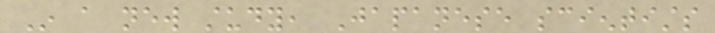In a new study, Japanese scientists
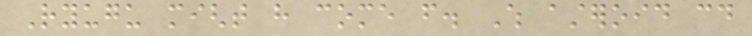Ryugu might have come from. Which asteroid could
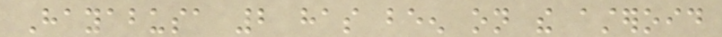Hayabusa 2 has been on the asteroid
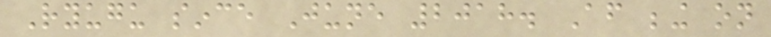Ryugu since June 2018. After being on
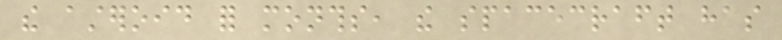the asteroid for months, the spacecraft has
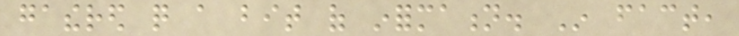gathered quite a bit of information. In fact,
